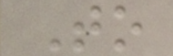To
